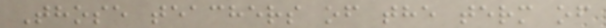Those teachers of the term of
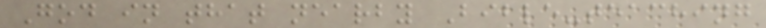God in that nearby Bible-teaching
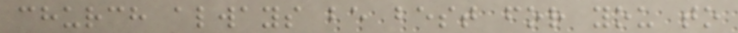church always be best for you to
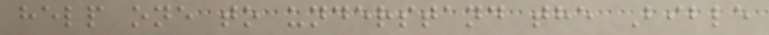help one to understand the Bible
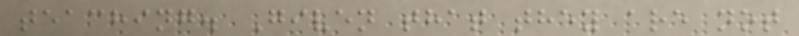teaching. Given that they are not
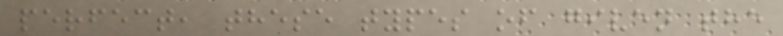perfect, these types of given the
